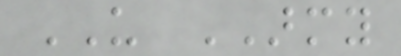US ARMY
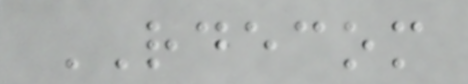RDECOM
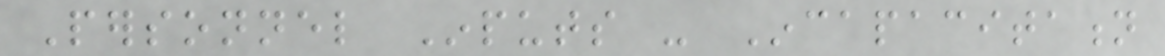Personnel Inputs - Incapacitation
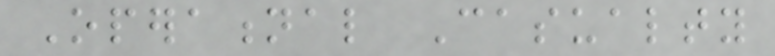Operational Casualty
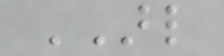ARL
